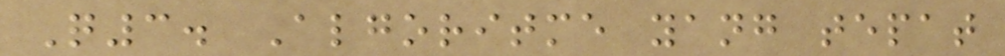Q3. Algoritme yang tepat
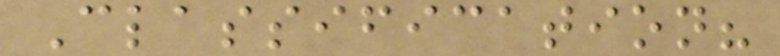Classification?
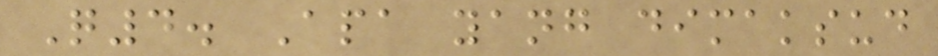Q4. Apa yang dimaksud
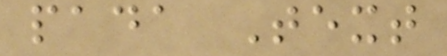pada Text
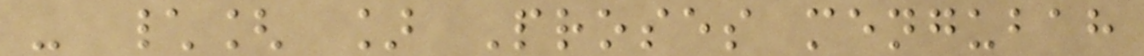- \[ ] Proses mengubah
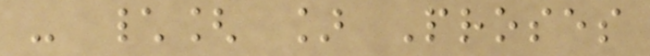- \[ ] Proses
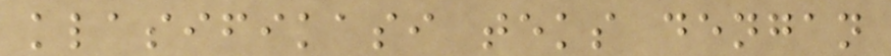klasifikasi teks dengan
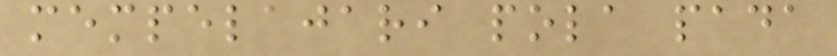mempelajari pola pada
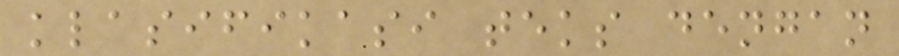klasifikasi teks dengan
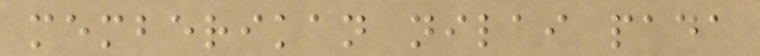memberikan nilai pada
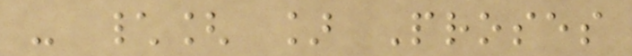- \[ ] Proses
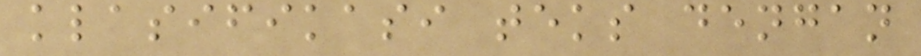klasifikasi teks dengan
